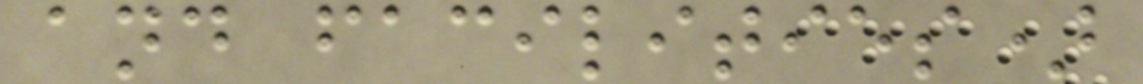and facilities)
